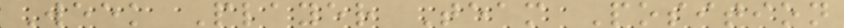Week Player Team Position
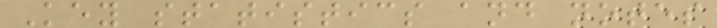Key statistics and notes
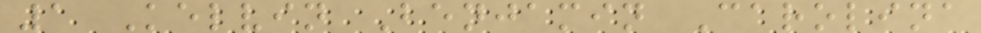1 Kelvin Benjamin Carolina
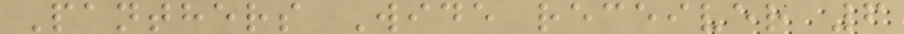Panthers Wide receiver 6
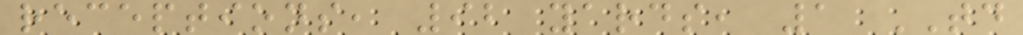receptions, 92 yards, 1 TD
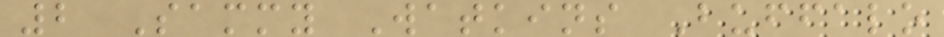2 Sammy Watkins Buffalo
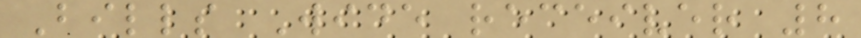Bills Wide receiver 8
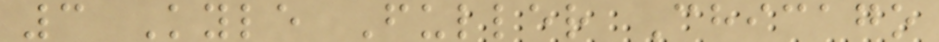3 Kyle Fuller Chicago
